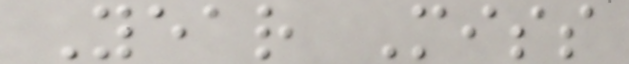Year Miss
